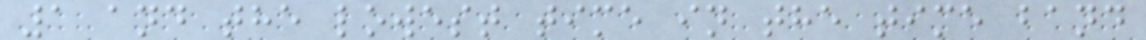1 and the lowest time in the time band
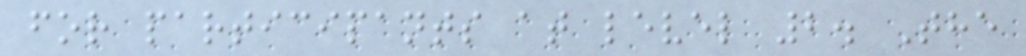for participants at level 2. The
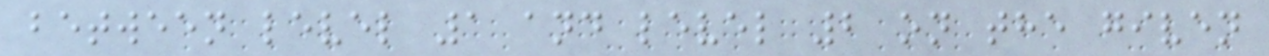between level 1 and level 2 on the given
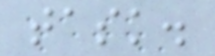task.
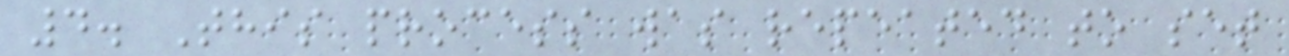4. This process was repeated to set
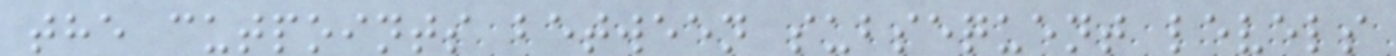the cutpoints between subsequent levels
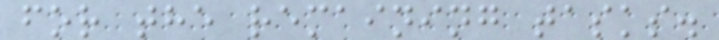for the remaining tasks.
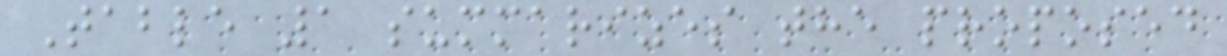Table 1 summarizes the proposed
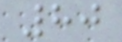80
